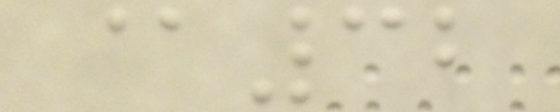@32
